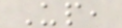Up,
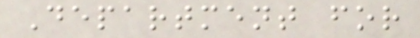Department for
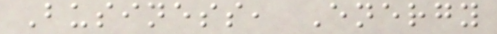Business, Energy
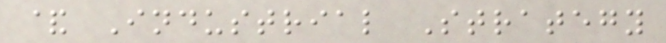& Industrial Strategy
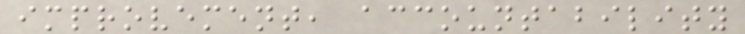improvement, accountability
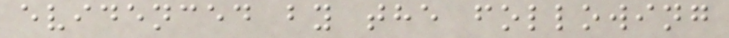evidenced by the following
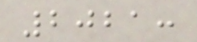2021:
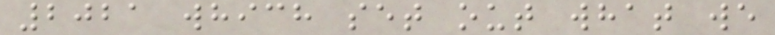2021 which set out what we
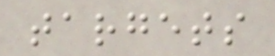targets
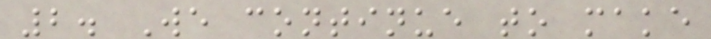2. We continue to make
